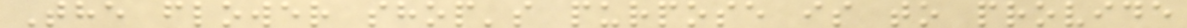The flower shop's purpose is to provide
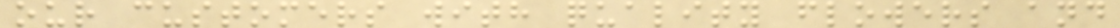our customers with quality flowers and
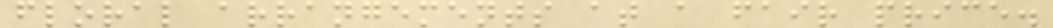floral arrangements at a fair price.
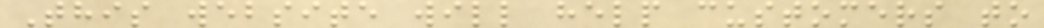This website will help customers to
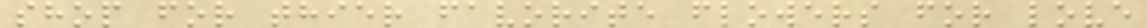shop for thier favorite flowers for love
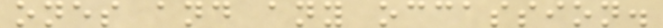ones and any occassion.
